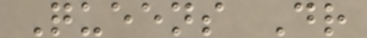Queens Dr
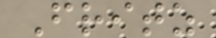Fritz
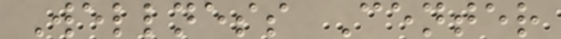Wellness Center
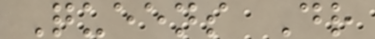Queens Dr
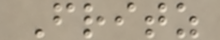Fritz
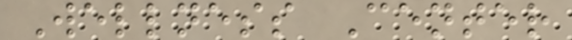Wellness Center
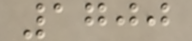1700
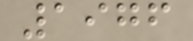1976
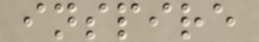inspire
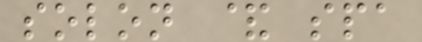solon & spa
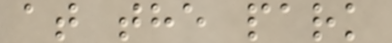at the park
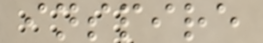inspire
